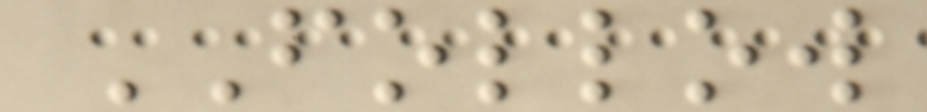FOLLOW
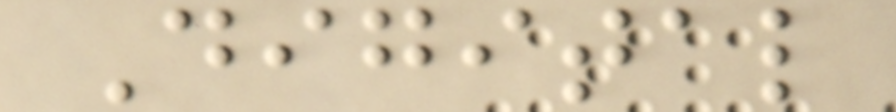Digital
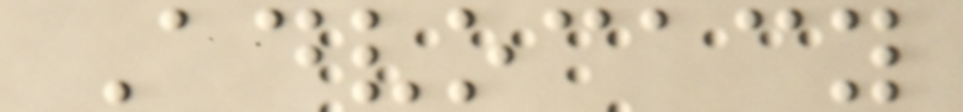Advocacy
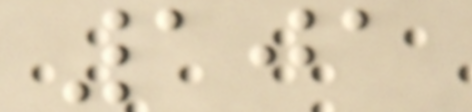101
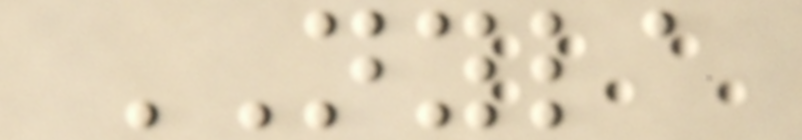NYLA
